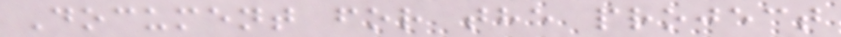Document for the project
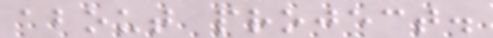about project.
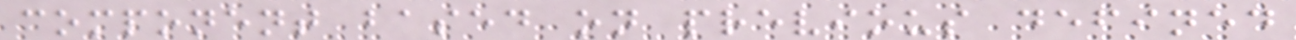component based on previous defined
